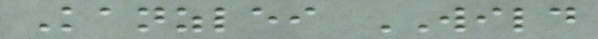Kanzlei WILD
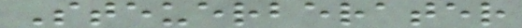Steuerberater
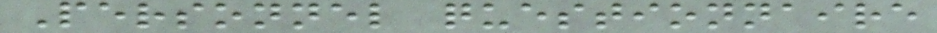Personnel questionnaire
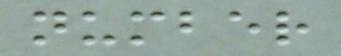number
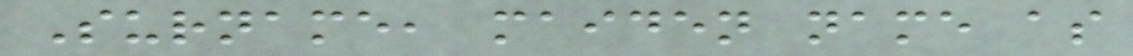Surname, maiden name as
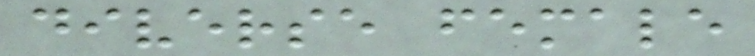diverse female
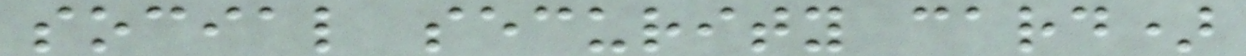social security card)
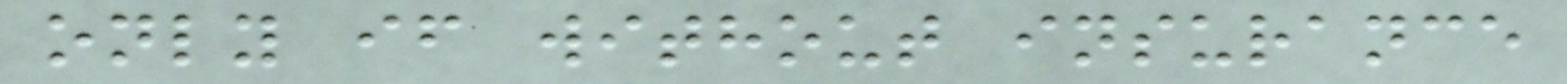only if without insurance
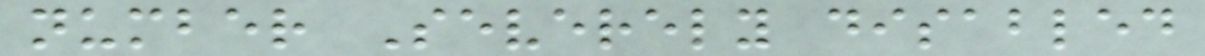number Severely disabled
